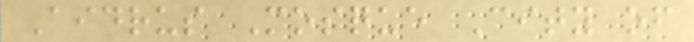Aidrus Mosque City of
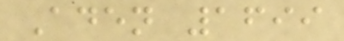Aden 1699
